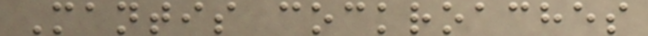Mantis cockroaches
